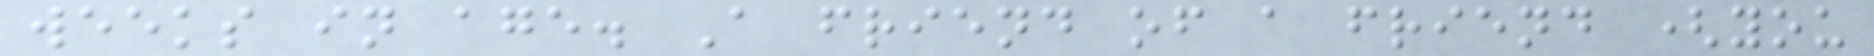weeks in age. A friend of a friend (you
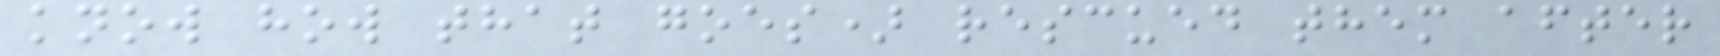know how that goes) rescued them after
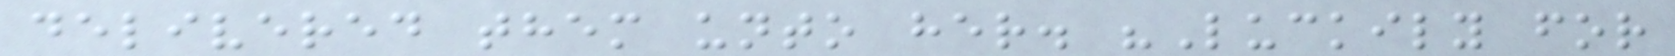delivered them unto her. "Luckily for
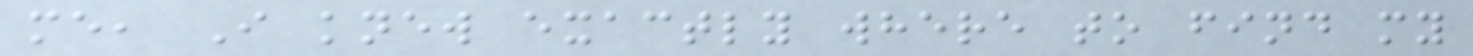me, I knew exactly where to find my
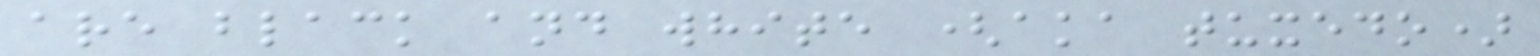are black and white (aka tuxedo)
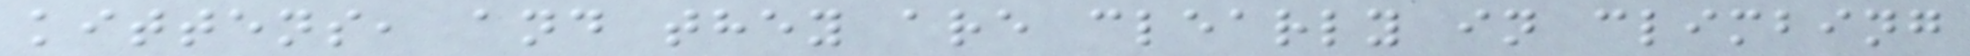kittens, and they are clearly in climbing
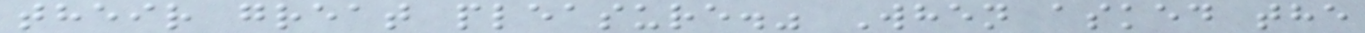their great pleasure." When asked the
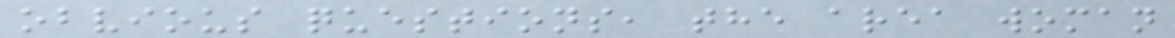obvious questions, the area woman
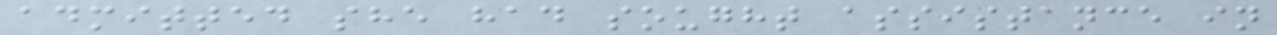admitted she had sought assistance in
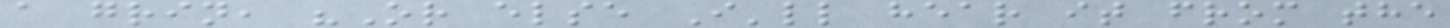a grin, "Or else I'll hear it from the
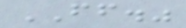FF."
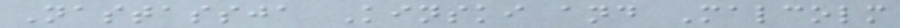Nastassja Kinski and Malcolm
